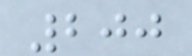200
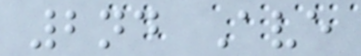2nd Ave
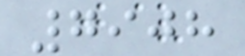7908
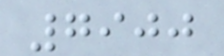7900
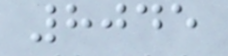8045
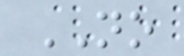NO
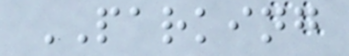PARKING
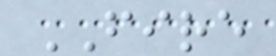FIRE
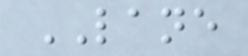LANE
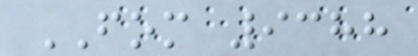FOM 9388
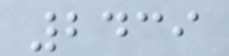2439
